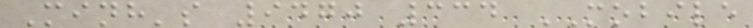Minh's 9470 334 MOBILE
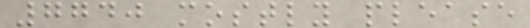7740 mostly please
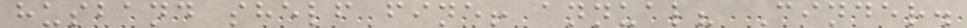husband shelf fine! annual? Cinder.
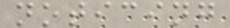noticing
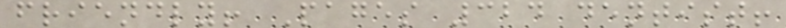friendly! Pages 324 dentist!
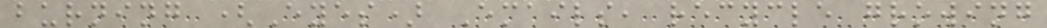burning (Eyes) Emails, recycle growing
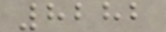8282
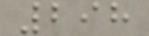298
